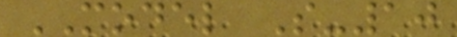MODEL S-10
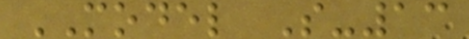MODEL S-13
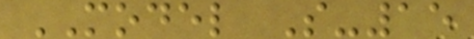MODEL S-15
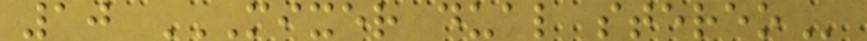10 MIXER DUAL STEREO
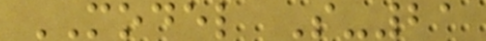MODEL S-21
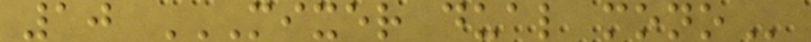10 MIXER DUAL MONO
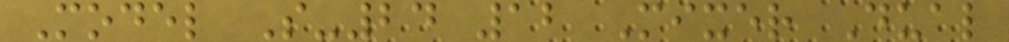Model S-24 12 Mixer Dual
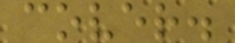cover.
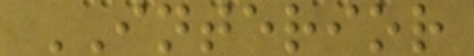INTERIOR
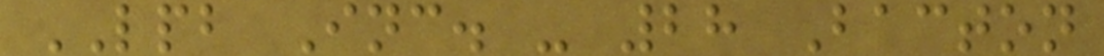LPB Inc. - 28 Bacton
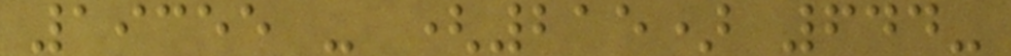19355 - (215) 644-
